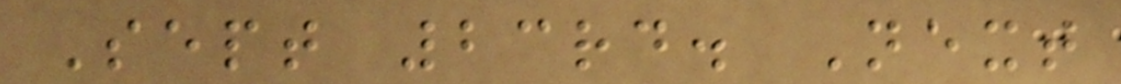Sept 23rd. Next
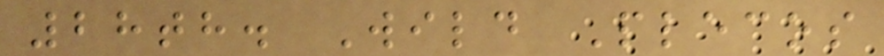28th. Wild Plecos
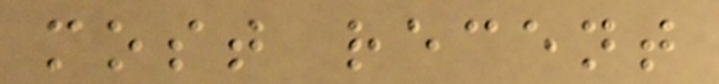most recent
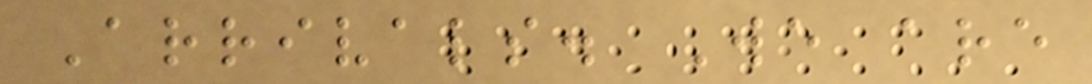Arrivals. We are
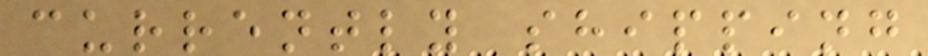currently shipping
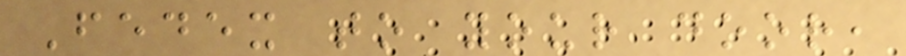Fedex to your door,
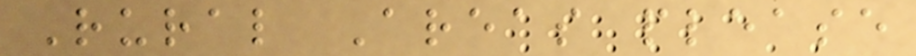Rural Areas please
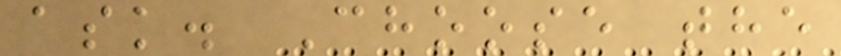ask. Choose the
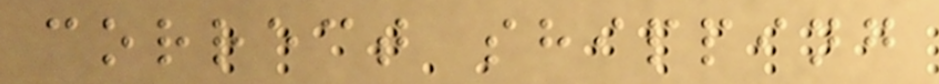correct shipping
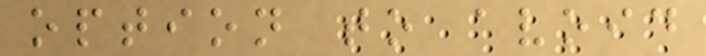option to avoid
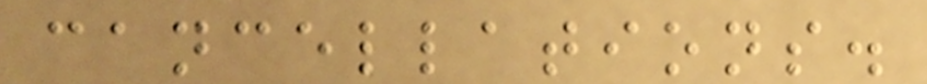cancellations.
